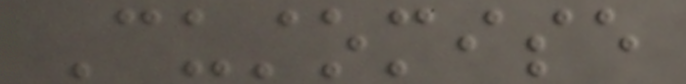Customise
